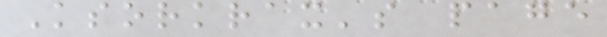Ksorkrax's page
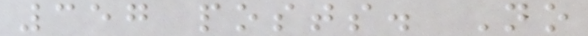357 posts. No
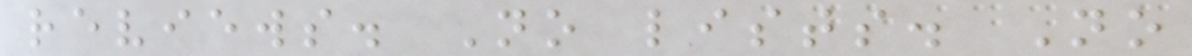reviews. No lists. No
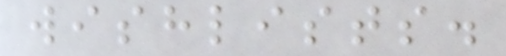wishlists.
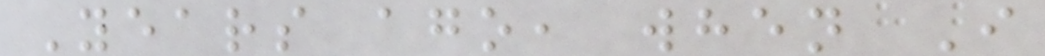Years ago, when I
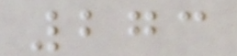273
